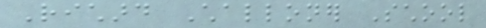Richard Challoner School
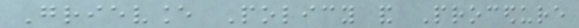Grievance Policy and Procedure
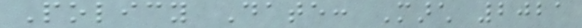Policy Date: March 2021
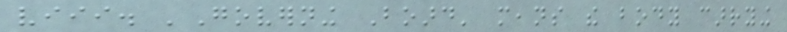viii. 'Governing Board' means the body carrying
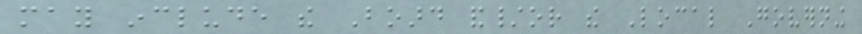may include the Board and/or the Local Governing
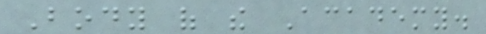Body of the Academy.
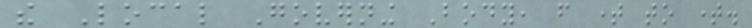the Local Governing Body, from time to time.
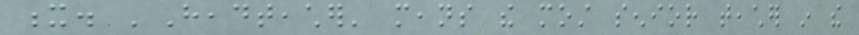x. 'Headteacher' means the most senior teacher in the
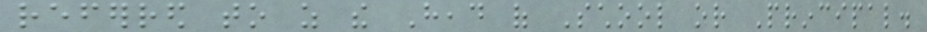referred to as the Head of School or Principal.
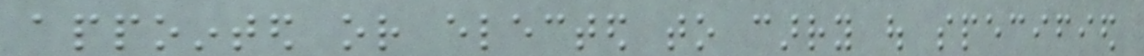appointed or elected to carry out specified
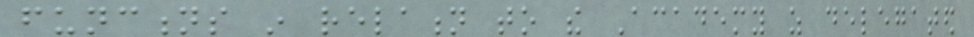functions in relation to the Academy as delegated
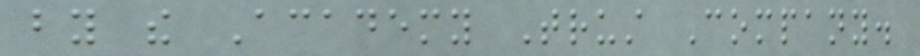by the Academy Trust Company.
